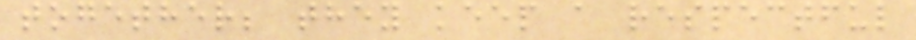together; they keep a respectful
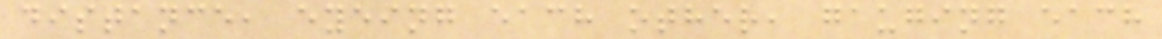distance, eyeing each other, gauging each
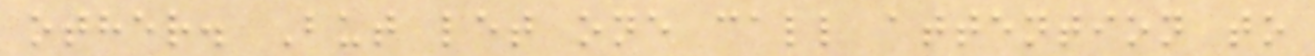other. But let one call attention to
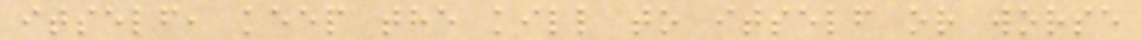itself, keep the kill to itself or worse
